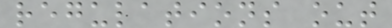regulations out
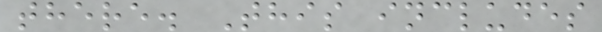there. This includes
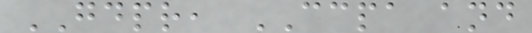GDPR, CCPA and
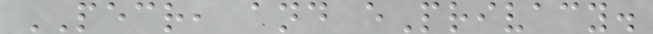PECR, and ePrivacy.
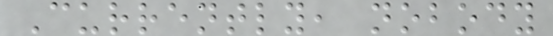Currently, nobody
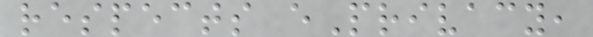respects ePrivacy,
